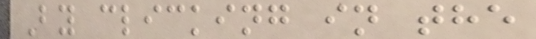By clicking in the
